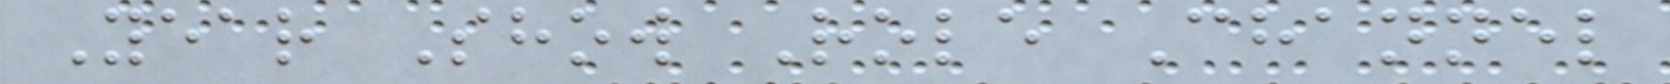Year Show Role Channel
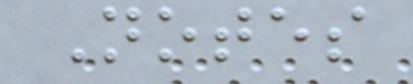Notes
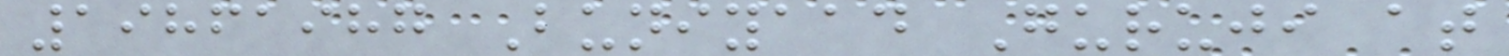19861987 Buniyaad Guruji at
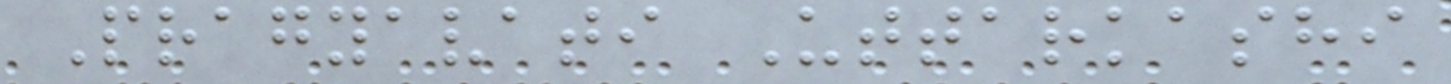Pragyavati Uttarkashi
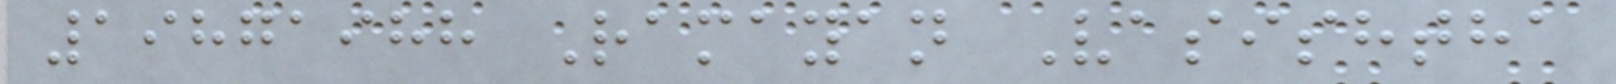19871988 Ramayan Vasishtha
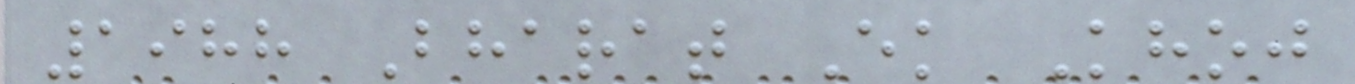1988 Bharat Ek Khoj
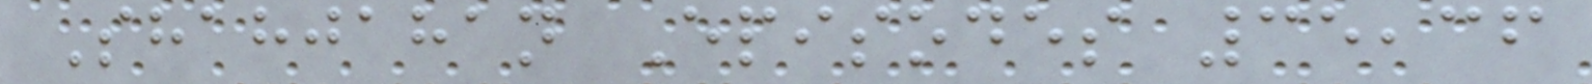Shahjahan Episodes 35,36
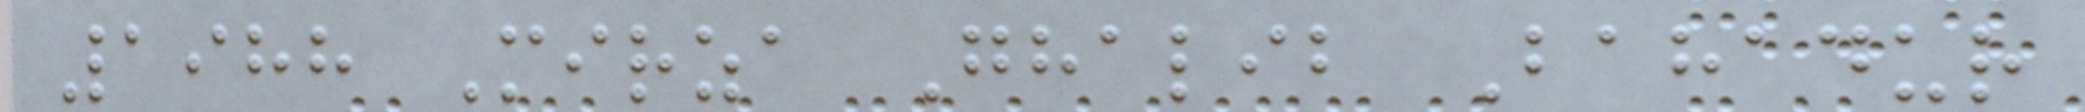1988 Mirza Ghalib Bahadur
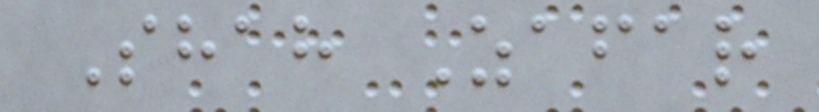Shah Zafar
